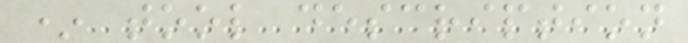* tool description
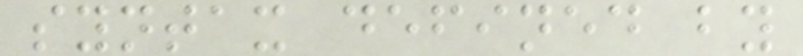syntax defined by
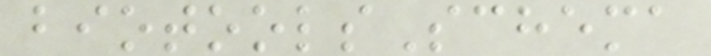biotoolsSchema
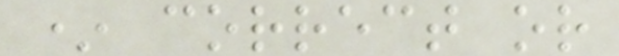* correct or
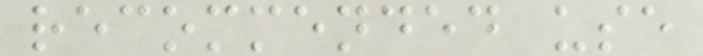recommended use
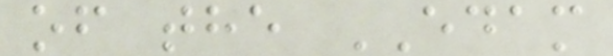of the EDAM
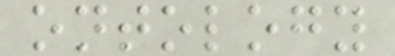ontology
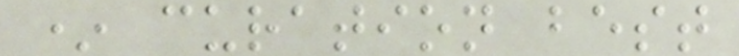* curation best
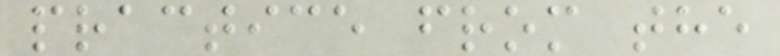practice from the
